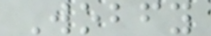Wobfy
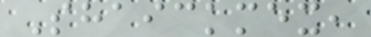Shaickmex,
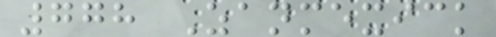778 Zanmexick
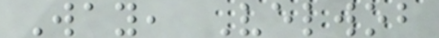Way, Velwob
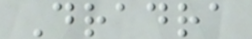Dradra
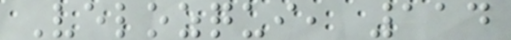Velozqui, 114
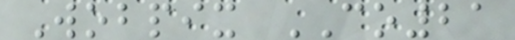Wobpix CO21
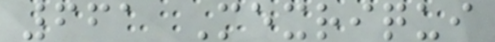661 Mexriqui
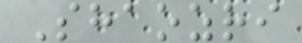Shaozri
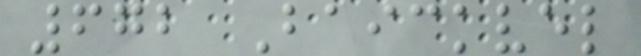672 Baickvel
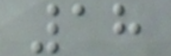18
